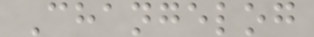Changelog
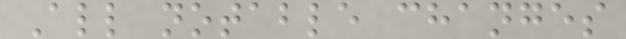All notable changes
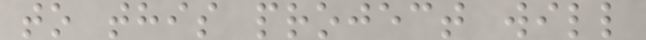to this project will
